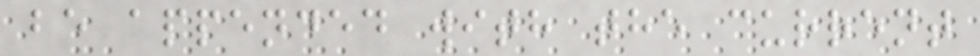be appended with the current
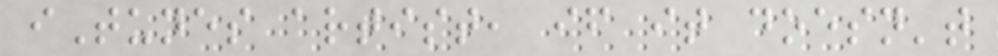iTunes artist, if it doesn't
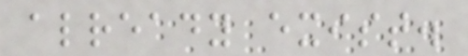already exist.
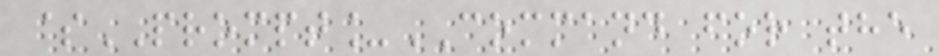$PROMPT_COMMAND for the
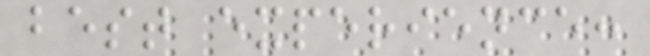best experience:
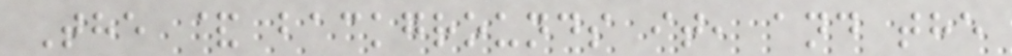The & backgrounds it, and the
